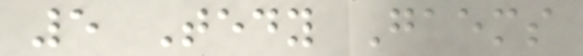5 Tedy Gaems
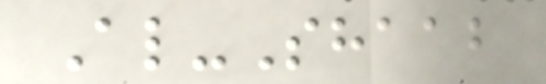Al-Shaab
